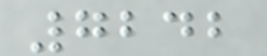7242
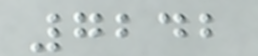7242
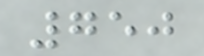750
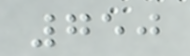750
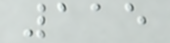115
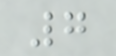7
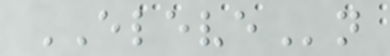ELEVEn
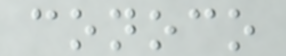conoco
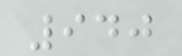940
